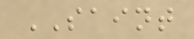SAINT
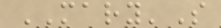MARY'S
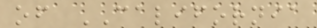of CALIFORNIA
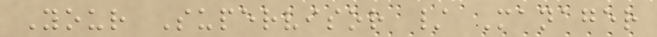Your Supervisor / Manager
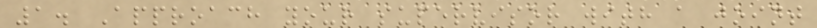1. Approach your supervisor with a joint
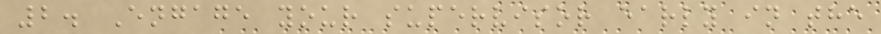2. Engage your supervisor early in the
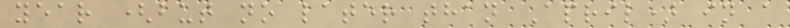year (but no later than April) in a
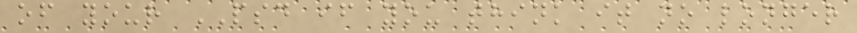of your PSD if you think it no longer
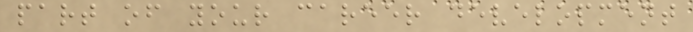part of your career development
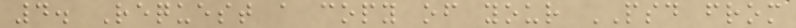4. Request a copy of your PSD from
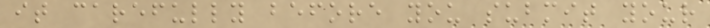it carefully before you submit your
